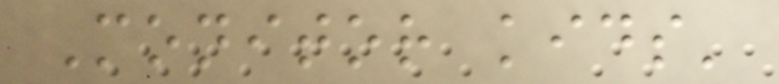Monitor kids'
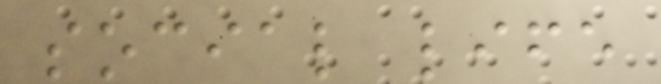social life
